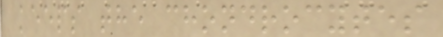keeps the chondrocytes
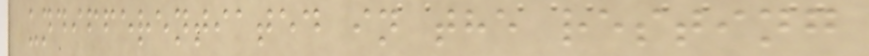undifferentiated in the resting
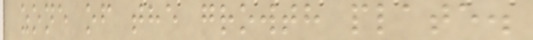zone of the growth plate.
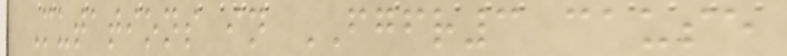Mutations in FGFR3 cause
